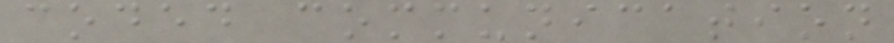coded communication
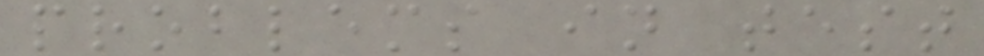problems in test
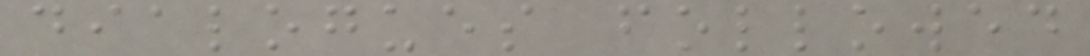dialogues followed
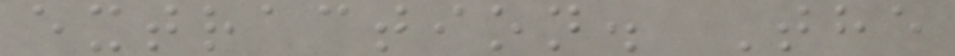extraction. The
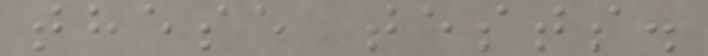these tests.
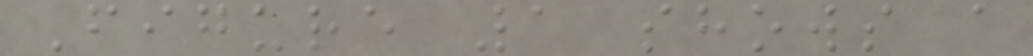Figure 1 shows a
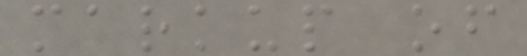markup of
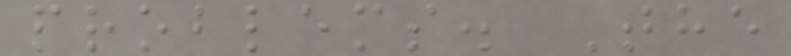problems. The
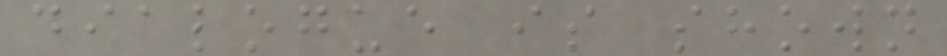dialogue is shown
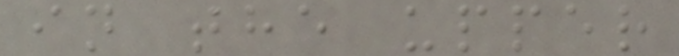in the upper
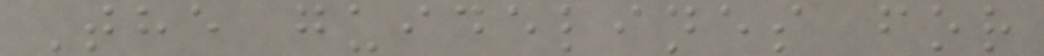The guidelines for
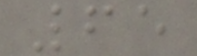65
